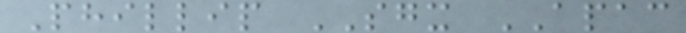Phillip SGX APAC
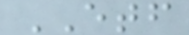ETF
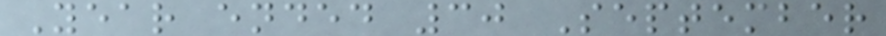Year ended 30 September
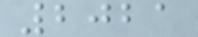2021
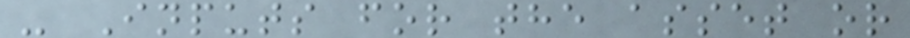- Inputs for the asset or
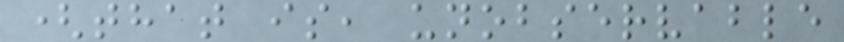(that is, unobservable
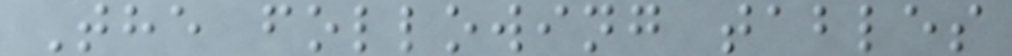The following tables
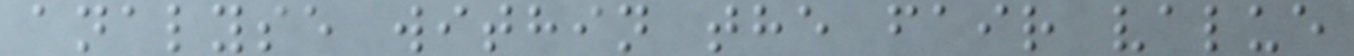analyse within the fair value
